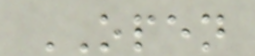OPEN
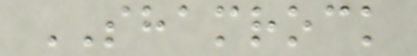SHAMROCK
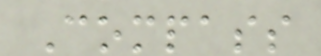Compass
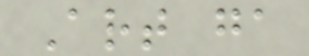Art ga
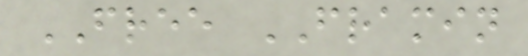FREE FRAMIN
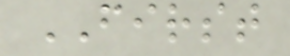FIRST
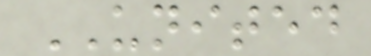UNITED
